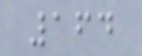164
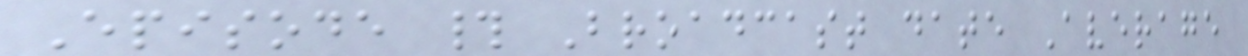Episode # Broadcast date Average
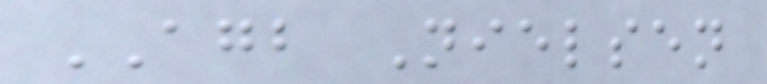AGB Nielsen
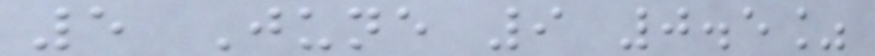5 June 9 0.5%
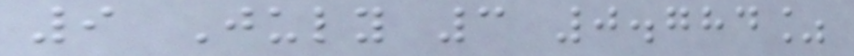9 July 3 0.784%
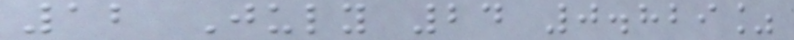12 July 24 0.829%
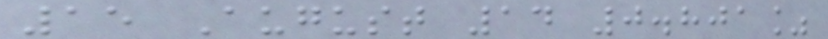15 August 14 0.801%
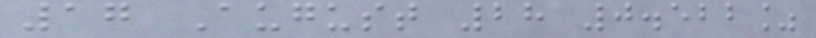17 August 28 0.522%
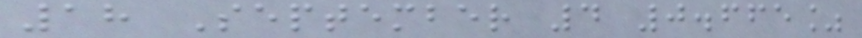18 September 4 0.665%
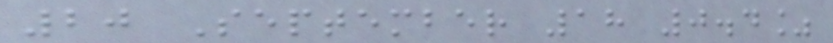20 September 18 0.4%
